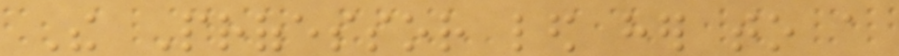The Professor led her to a
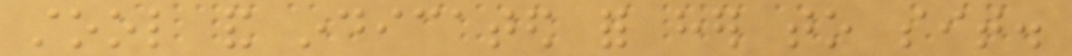stool and indicated for her to sit.
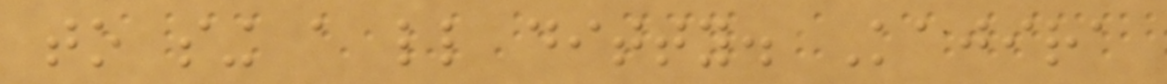to sing a little ditty. Kajira
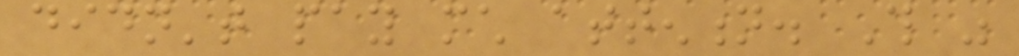didn't pay much attention. This was
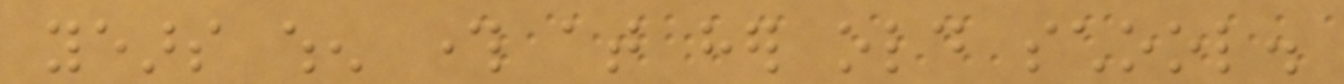years when through at her old school.
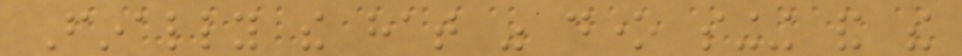Finally the hat was done singing and the
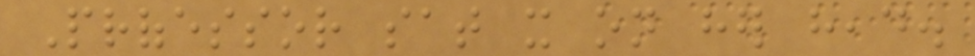Professor sat it on her head.
